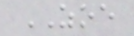ZOE
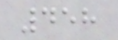458
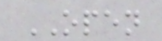OPEN
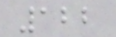122
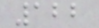122
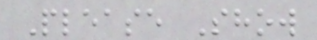Please Show
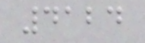4124
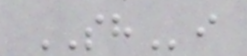SHi
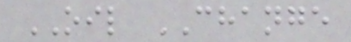OIL CHANGE
